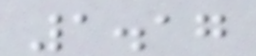1.17
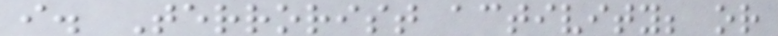i. Terrorist activity; or
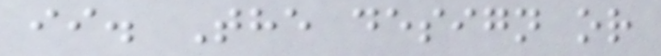ii. The design or
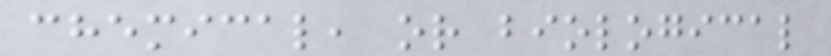chemical, or biological
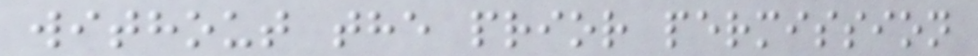without the prior permission
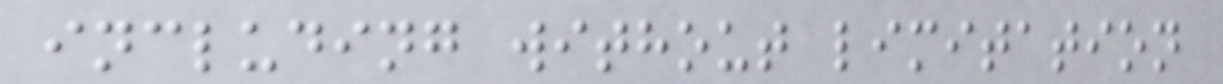including without limitation
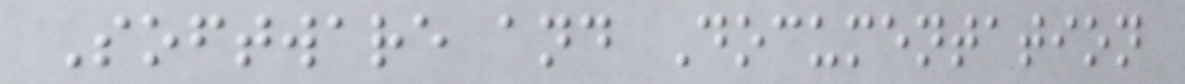Software and Documentation
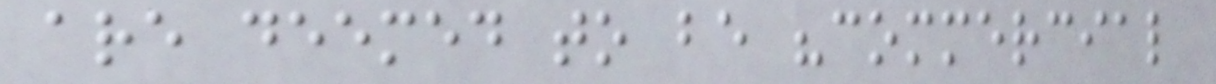are deemed to be "commercial
